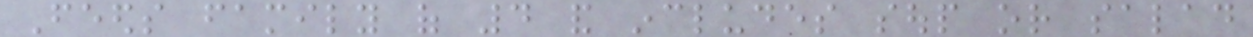Feeds family of 4 and includes soup or salad
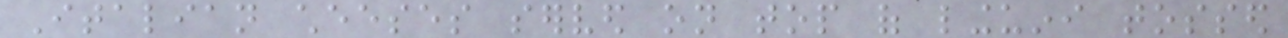Italian cheeses served on top of linguini tossed
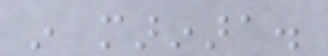in marinara.
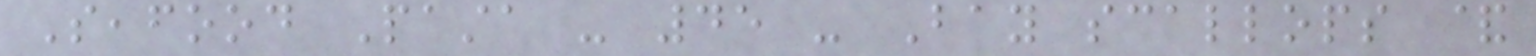Seafood Pasta - 45 - Bay scallops &
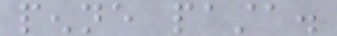penne pasta.
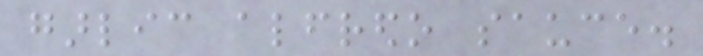garlic alfredo sauce.
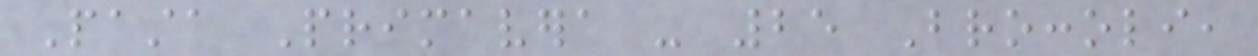Pasta Primavera - 25 Broccoli,
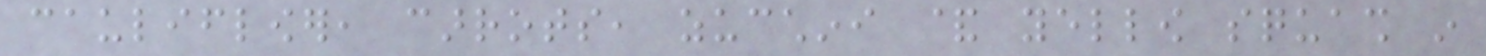cauliflower, carrots, zucchini & yellow squash in
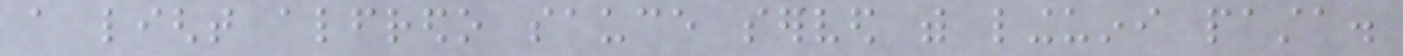a light alfredo sauce served with linguini pasta.
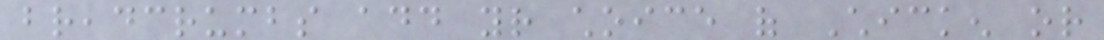breadcrumbs add your choice of Chicken or
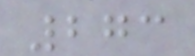273
